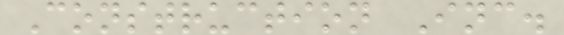Construction Inc.
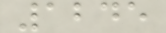1245
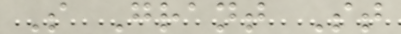S Grant St
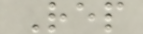Rep
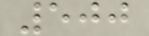500
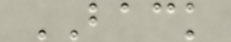BACK
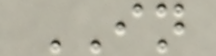IN
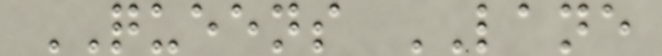QUEENS LANE
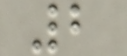2
